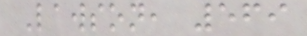Lawson, 569
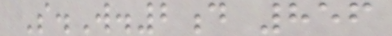S.W.2d 856
